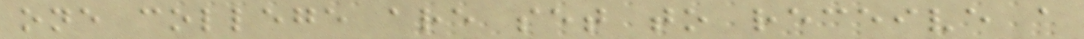one college are set to receive a
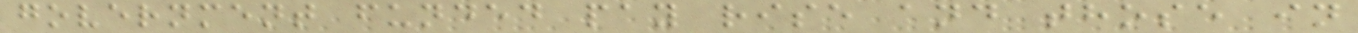government funded pay rise and those in
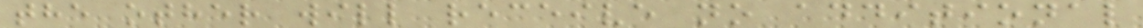the other will receive no additional
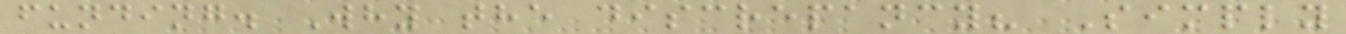funding. Why the discrepancy? Simply
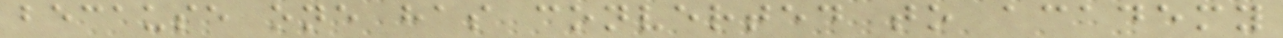because one has converted to academy
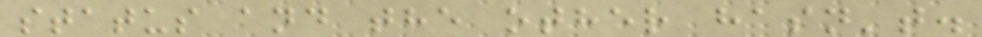status and the other hasn't.
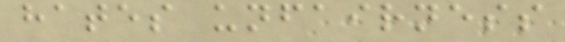hates unfairness
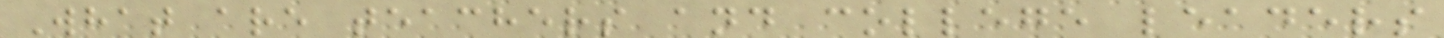What are teachers and college leaders
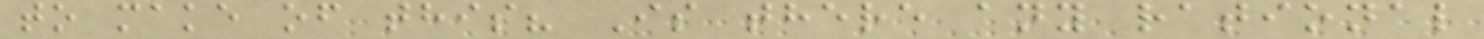to make of this? Is there any rational
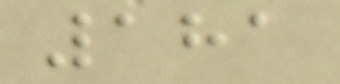181
